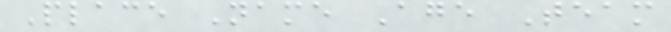Place Name Age Team
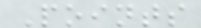Points
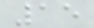15
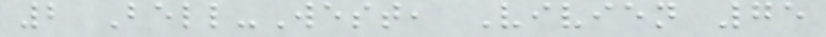2 Bell-West, Vivien 75
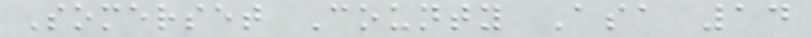Somerset County Asa 14
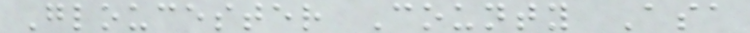Gloucester County Asa
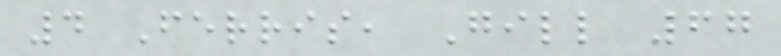4 Ferris, Gill 67
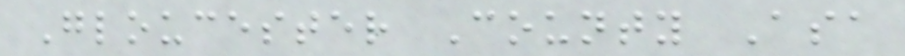Gloucester County Asa
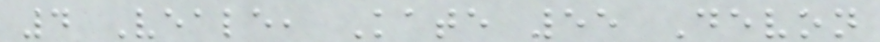4 Veale, Kate 55 Devon
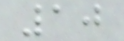10
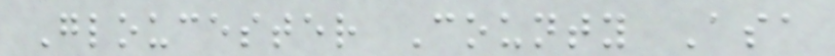Gloucester County Asa
